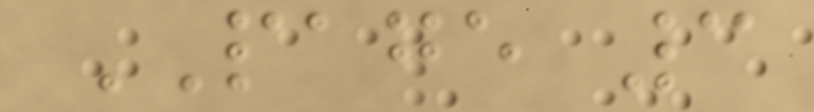PAGE 3
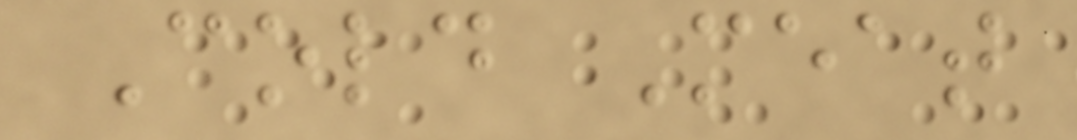Cold Meat
